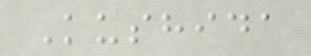Kushida
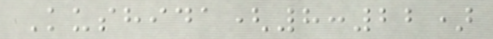Kushida(8:22)
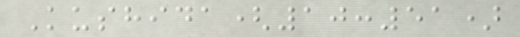Kushida(10:51)
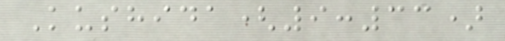Kushida(9:33)
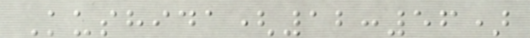Kushida(12:56)
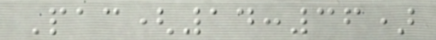Pac(14:36)
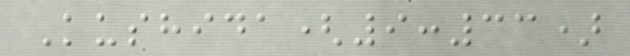Kushida(9:33)
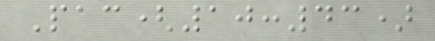Pac(10:43)
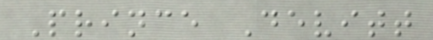Prince Devitt
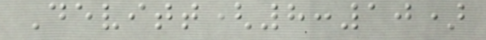Devitt(8:10)
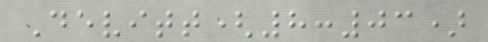Devitt(8:03)
